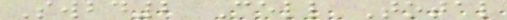Swbd2 Cell Total
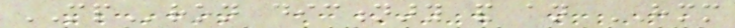MPron dictionary and an HMM
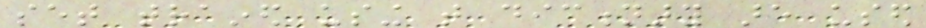set trained using that dictionary are used
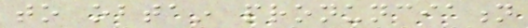to obtain pronunciation
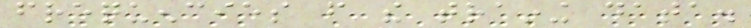frequencies from the training data.
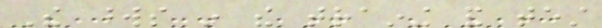The words in the training and test
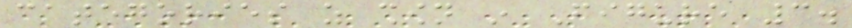categories as shown in Figure 3.
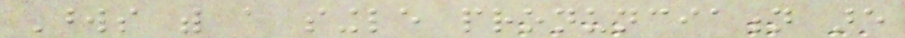Words with a single pronunciation are
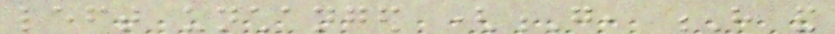left unchanged (G, H and
